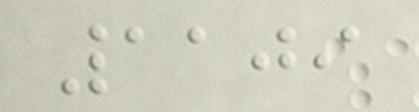1109
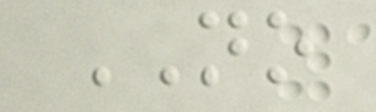NO
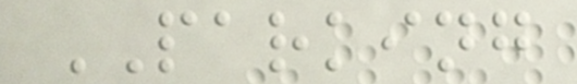PARKING
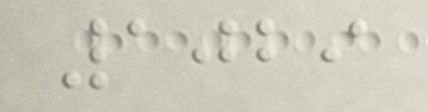1029
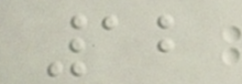12
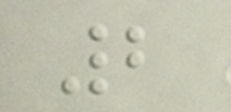2
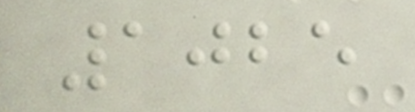1025
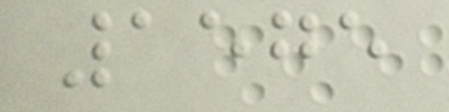1575
